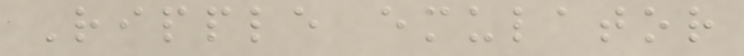Ripple emulator
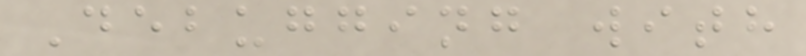Debugging with
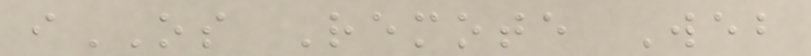iOS Remote Web
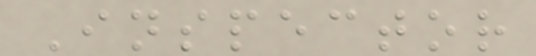Inspector
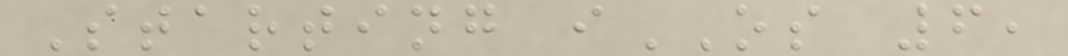Starting iOS 6,
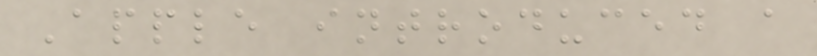Apple introduced a
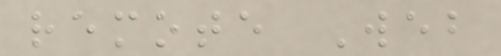remote Web
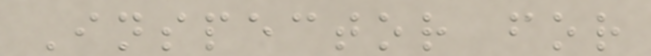Inspector for
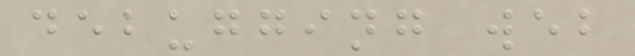debugging web
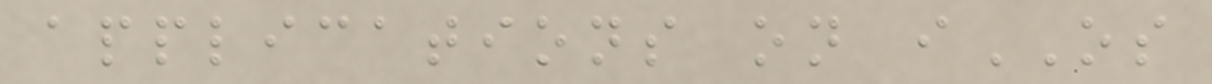applications on iOS
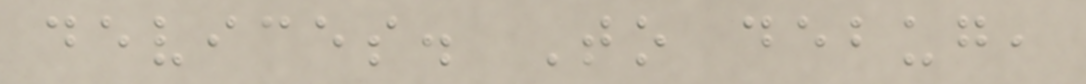devices. To debug,
